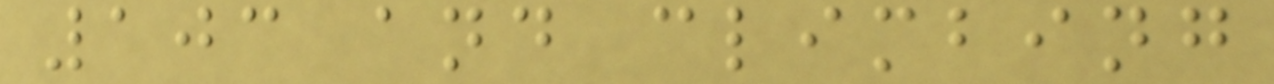103 and climbing
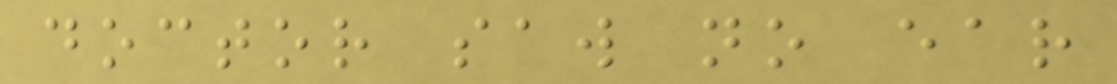doctor saw no ear
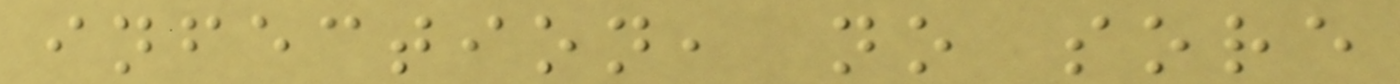infection, no sore
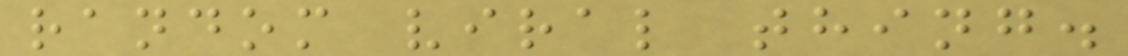random viral thing.
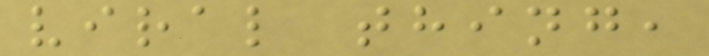viral thing,
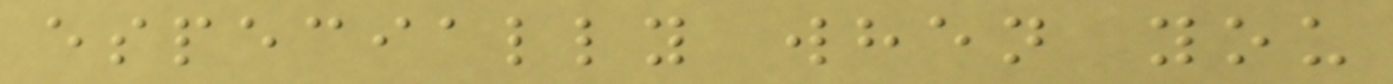especially when you
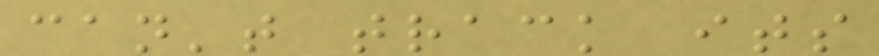can't track its
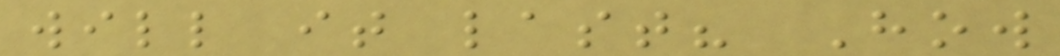will it last? How
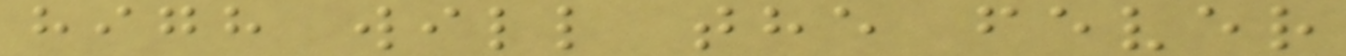high will the fever
